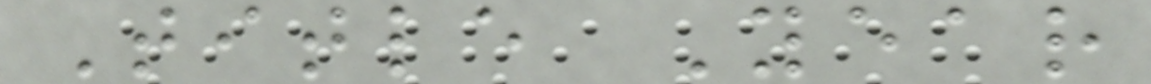Title Year
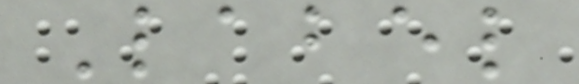Label
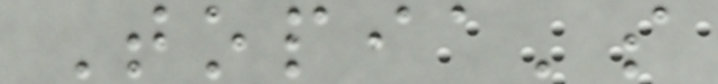Topia's
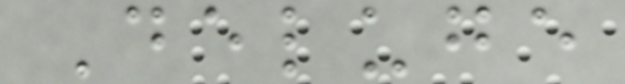Deluge
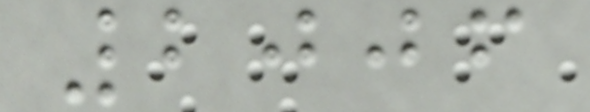2006
